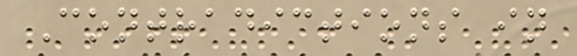Contradictions in
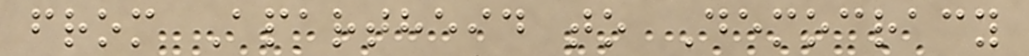from Apartheid to Democracy
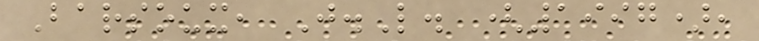Barsoux, J.L. (1997),
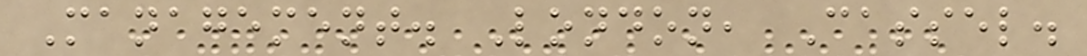Management. London, Cassel.
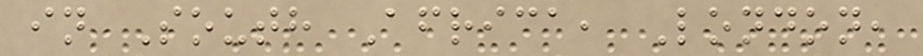in South Africa, London,
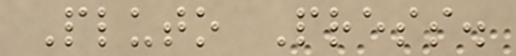Pluto Press.
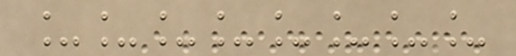________
